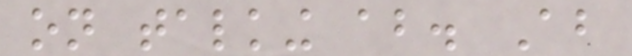on talking about. About
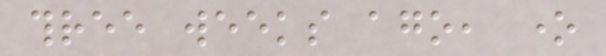three weeks ago, one
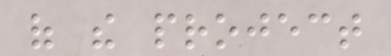of the project
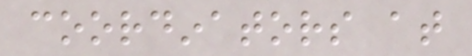coordinators at
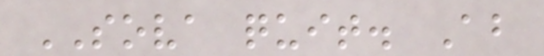SOVA quit. About
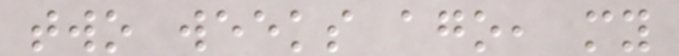two weeks ago, my
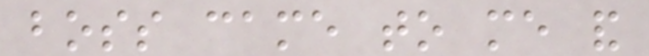boss came to me and
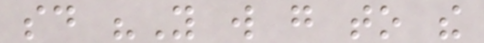said "You will go to the
